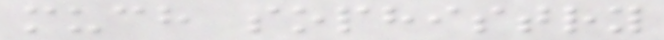much sophistry
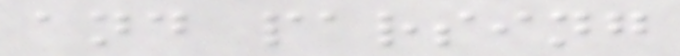and parsing
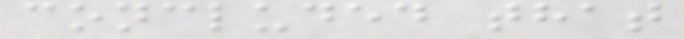concluded that
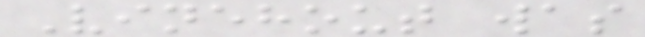Vinehout was
